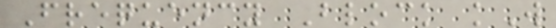Frequency Block kW
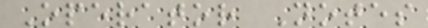Operator Notes
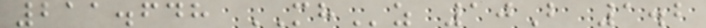211.648 MHz 10B 1.2
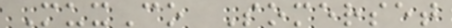MuxCo Somerset
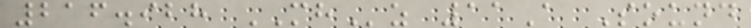216.928 MHz 11A Sound
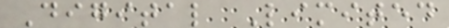Digital Limited
